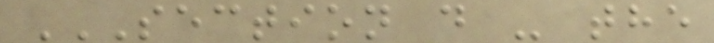SECTION D - THE
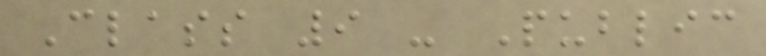Class 9 - Public
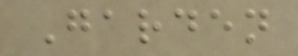Garden
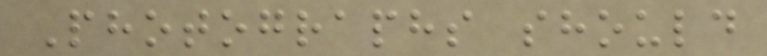Photographs should
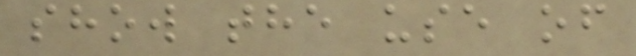show the use of
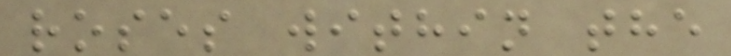roses within the
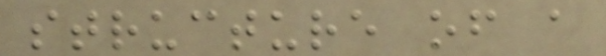structure of a
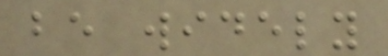be widely
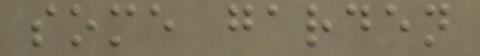some garden
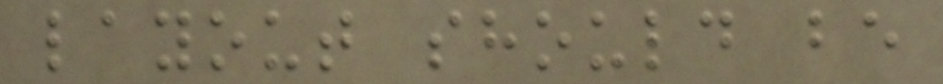layout should be
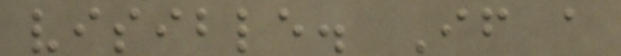visible. If a
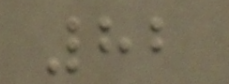82
